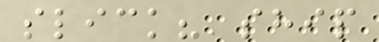slick? ship
